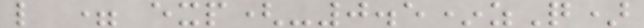l = exp(-0.5*zQ)
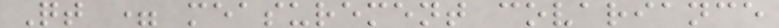Qt = measurement covariance
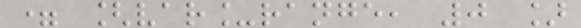= [var_range, 0 ]
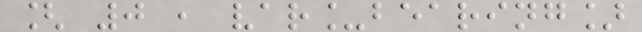[ 0 , var_bearing]
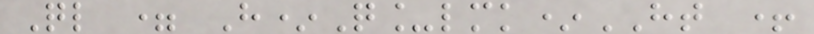Ql = H*Q_lmk*HT +
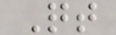Qt
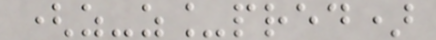(z-z_pred)
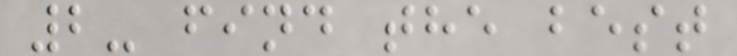2- find the best
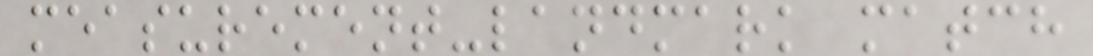measurement-landmark match
